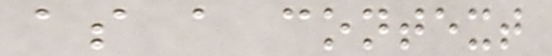as a context
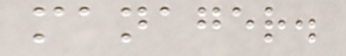manager.
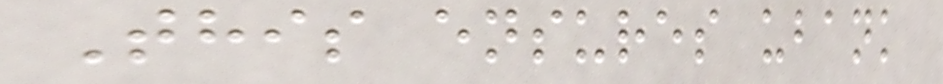This ensures ubank
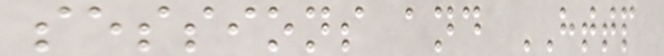sessions and HTTP
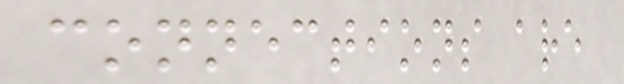connections are
